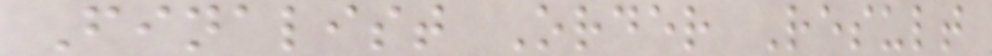Finalist Order Result
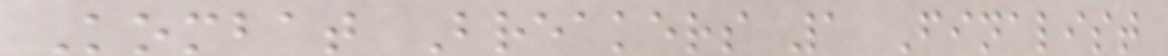Kombat Breakers 1 Finalist
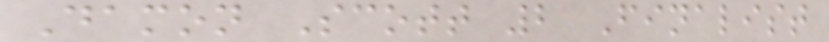Damon Scott 2 Finalist
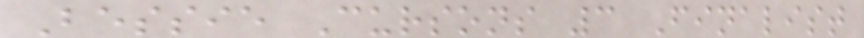Bessie Cursons 3 Finalist
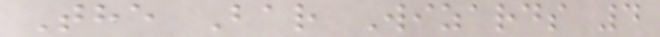The Bar Wizards 4
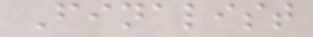Finalist
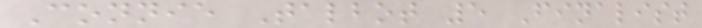Connie Talbot 5 Finalist
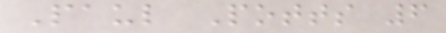Paul Potts 6
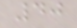40
